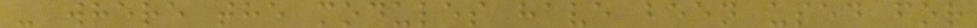- where the modules have been used for
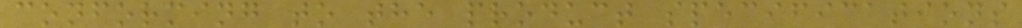conforming to the product specifications
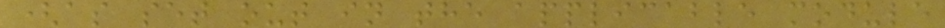(as set out in the applicable module
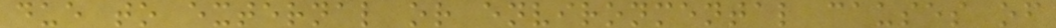due to external or environmental causes of
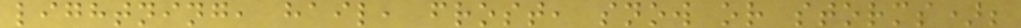lightning, hail, frost, snow or storms);
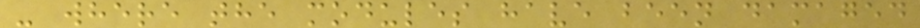- where the modules have been damaged
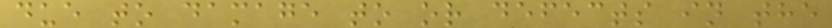due to damage to or defects in the
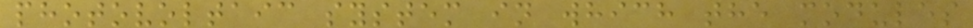photovoltaic system in which the modules
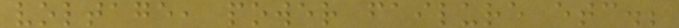voltage, power failure etc.;
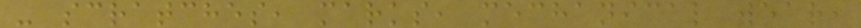- scratches, marks, mechanical wear,
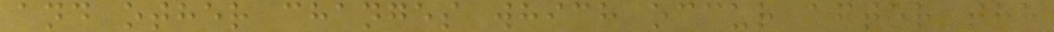and other changes which occur after the
